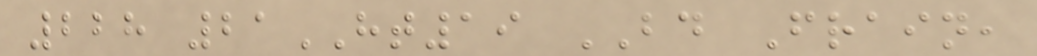228 21HT19 BD Frain,
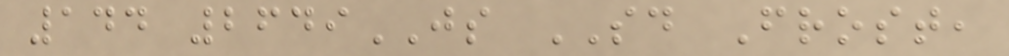144 2649JS SD Frost,
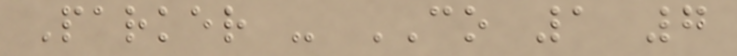Parker - CO 1 7
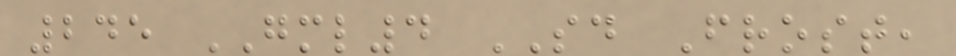245 GML4 SD Frost,
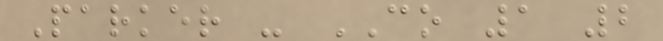Parker - CO 1 2
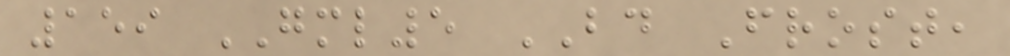159 GML5 BD Frost,
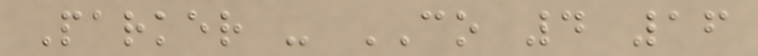Parker - CO 4 16
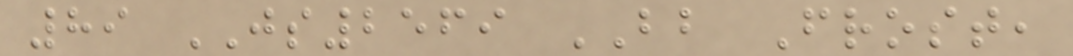89 JS2569 BB Frost,
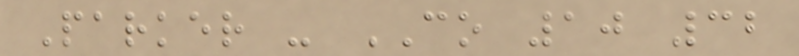Parker - CO 10 32
